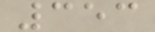353
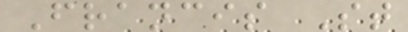Francis St
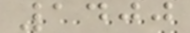1400
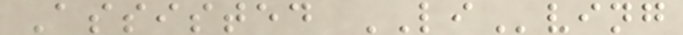Assisted LIving
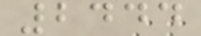2444
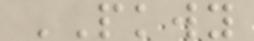PKWY
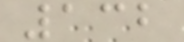132
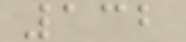132
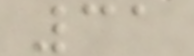31
